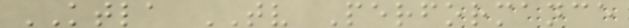KTLA TV Performance
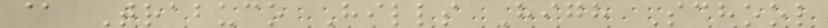@ Trabuco Hills High School
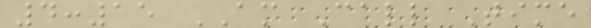4:15 AM Call Time
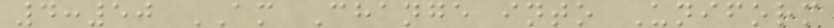4:50 AM Change into Uniform
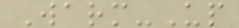Warm-Up
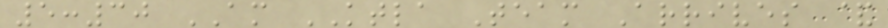5:30 AM KTLA Team Arrives &
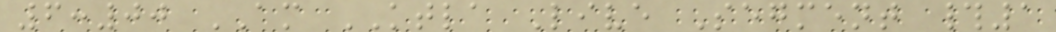6:00 AM KTLA Live Segment #1
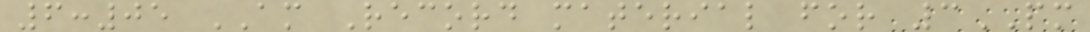6:05 AM Record material for 3PM
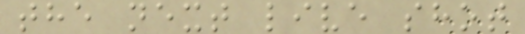the next live shot
